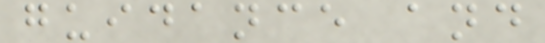guidance and
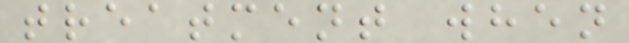treatment when
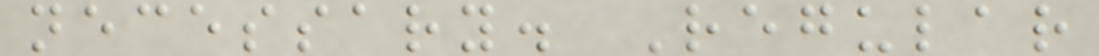necessary. Regular
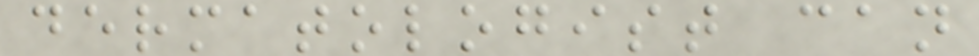dermatologist can
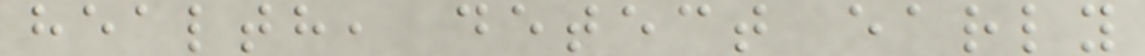health, detect early
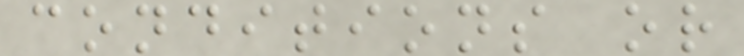conditions or
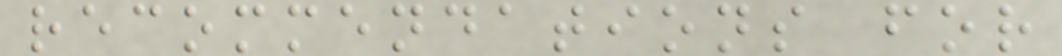recommendations for
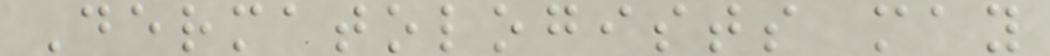Dermatologists may
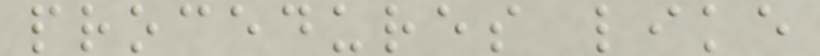procedures like
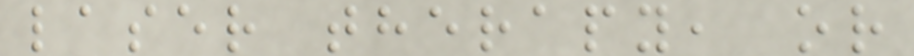laser therapy, or
